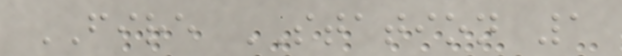FIRE STATION 1
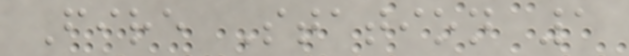Fire Station 1
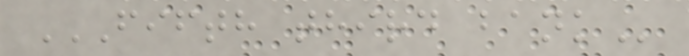FIFTH THIRD BANK
